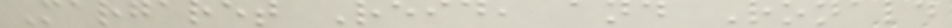Margaret Reid, and Ronald
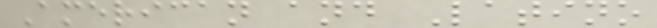American and Latino
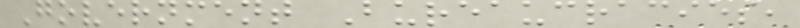Government Bureaucracies,
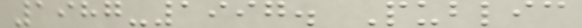1987-1997. Public
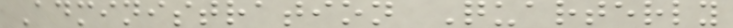Administration Quarterly
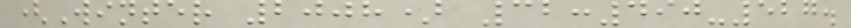(Winter 2008) 32:490-527.
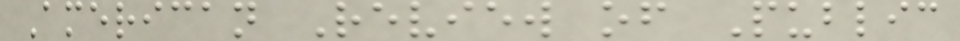American Review of Public
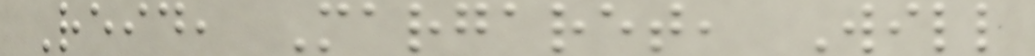Reid, Margaret, Will
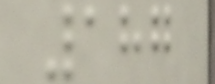187
